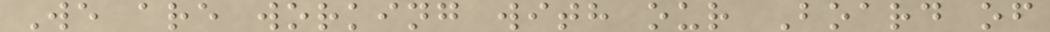We are working with our Board of
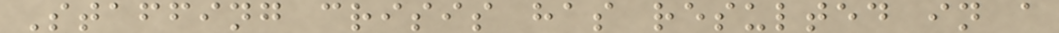Staffing crisis has resulted in a
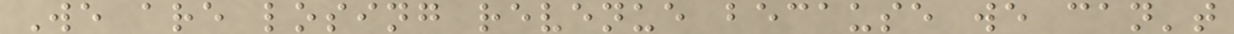We are losing revenue because we can't
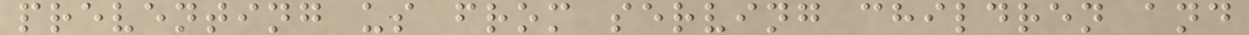preventing us from serving children and
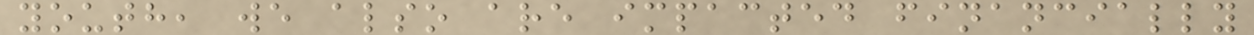youth, we also are impacted financially
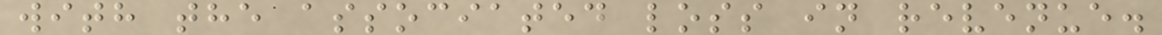with the associated loss in revenue.
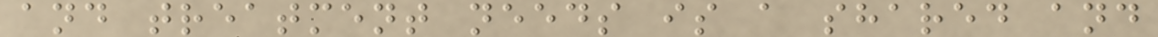and treatment needs is a shared and
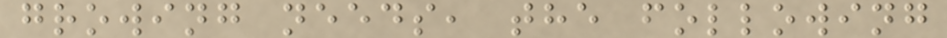growing needs, the following
